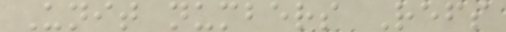Unit numbers Refs
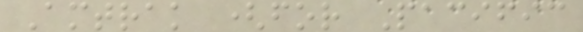Amtrak (for Pacific
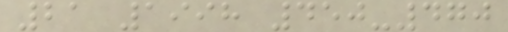21 1998 450-470
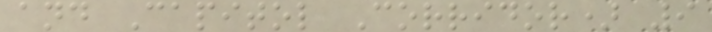and Capitol Corridor) 9
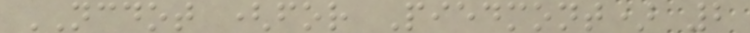NCDOT (for Piedmont) 2
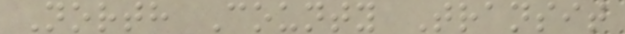North County Transit
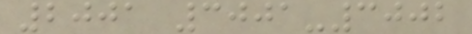2001 3001-3002
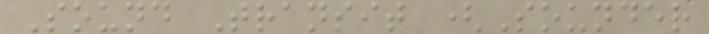Sound Transit (Sounder
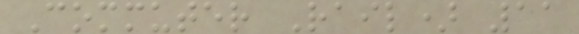Commuter Rail) 11
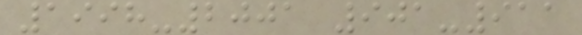1998-2001 901-911
